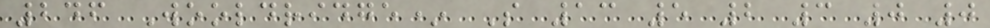246 Wooldridge* S 13 5 2 3 0 0
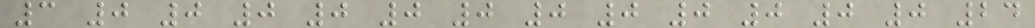3 0 0 0 0 0 0 0 0 0 0 0 0 24
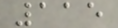115
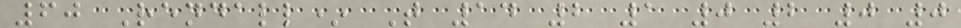60 Rendall* T 14 2 1 0 2 0 0
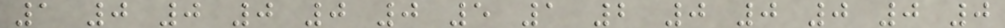1 0 0 0 0 0 5 1 2 0 0 0 0 0
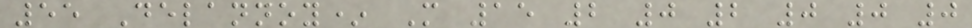55 Delannoy* M 15 2 0 2 0 0 0
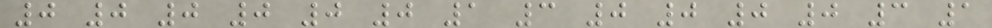0 0 0 0 0 0 1 3 0 0 0 0 3 1
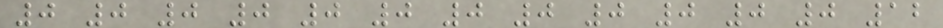0 0 0 0 0 0 0 0 0 0 0 0 12
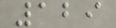129
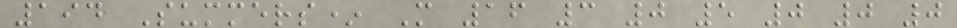194 Summers* M 16 3 0 5 0 0 0
